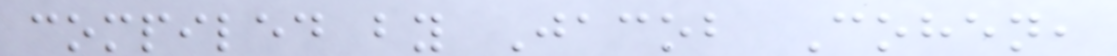compiled by Jacob Cohen,
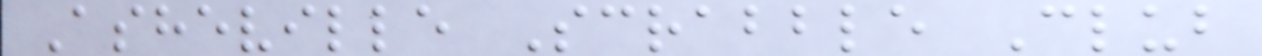Asheville Scrabble Club
